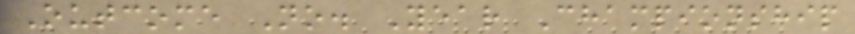Outcome No. Year Championship
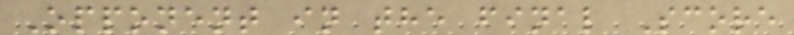Opponent in the final Score
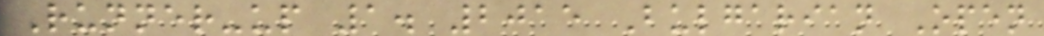Runner-up 1. 2015 Bulgarian Open
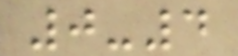0-4
